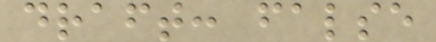draft: false
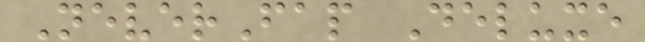NeverFap Deluxe
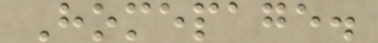Homepage.
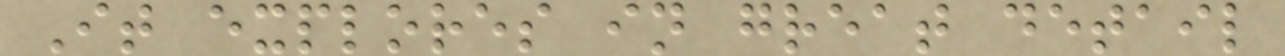It explores in great detail
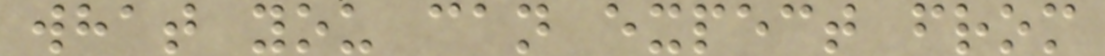what you can expect from
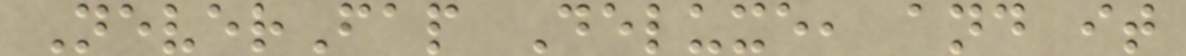NeverFap Deluxe, and it
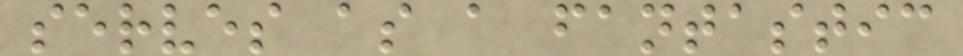serves as a fantastic
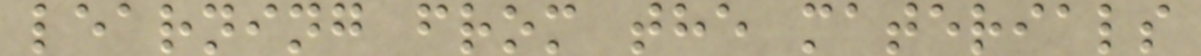learning from the materials
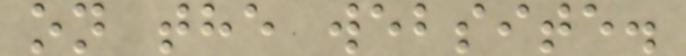on the website.
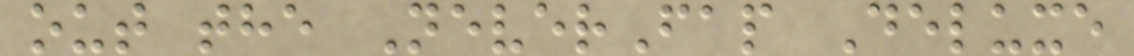out the NeverFap Deluxe
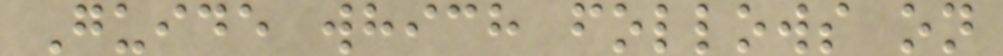Guide which follows on
